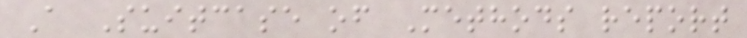A Suitcase of Methods report
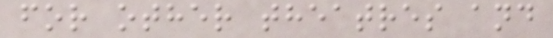for other theatres and
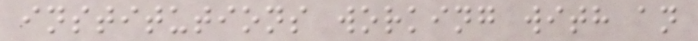institutions working with an
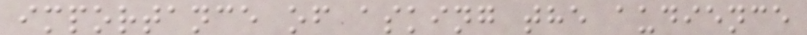importance of asking the audience
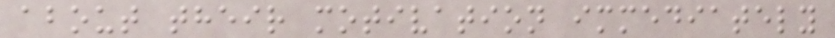about their motivation immediately
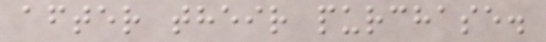after their purchase.
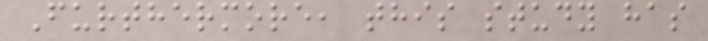Furthermore, this study has
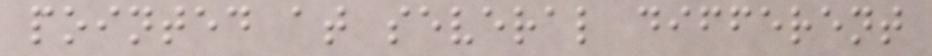pointed at several different
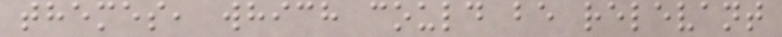themes, which could be relevant
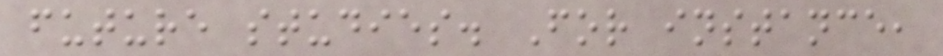future studies. For instance,
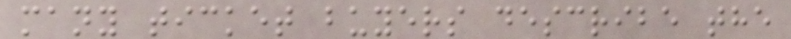many ticket buyers describe the
